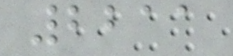2211
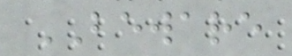BEWARE
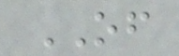OF
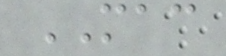MAC
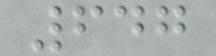647
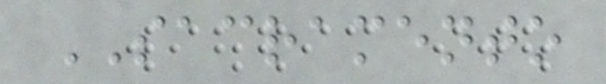SACRAMENTO
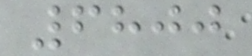6800
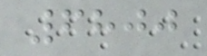6800
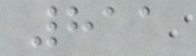811
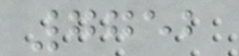7752
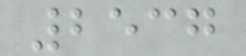2537
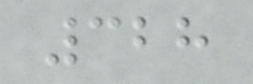328
